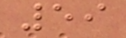59
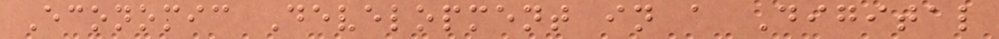Economic Development in a Digital
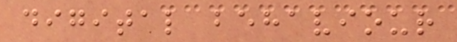digital behaviour
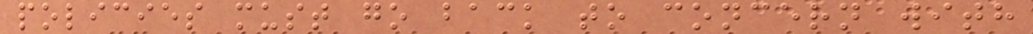policies must go back to concern with
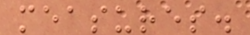measures.
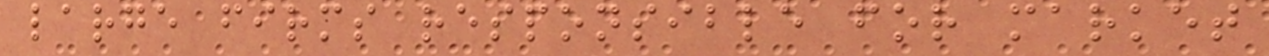large firms responsible for market
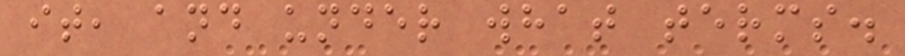it, and under what terms.
